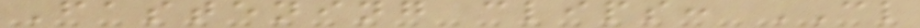Fastening clips: CL
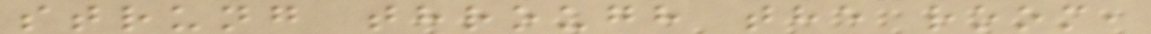strung through the room,
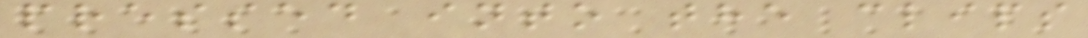pressed into the clips
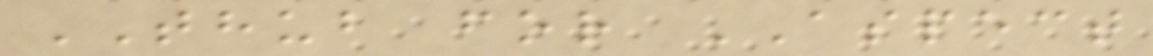THUB for ASPECT
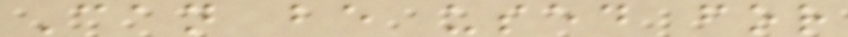Can be used for
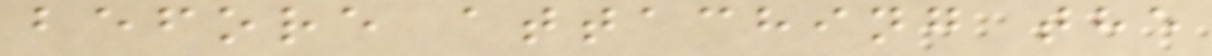before attaching the
